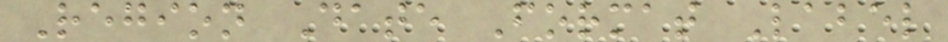Region Date Format Label
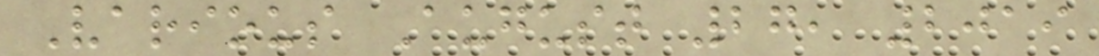Various August 27, 2019
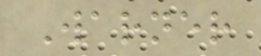Warner
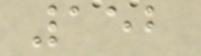152
